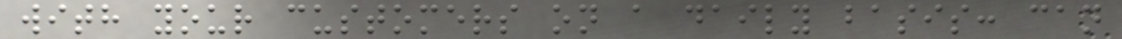with your customers on a daily basis: can
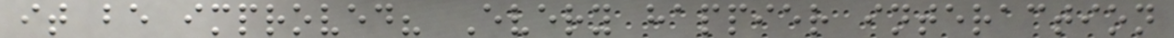it be improved? Every happier interaction
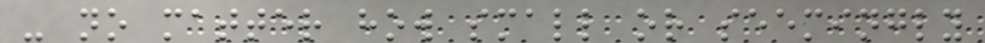- no matter how small or seemingly
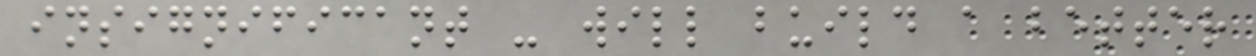insignificant - will build a better
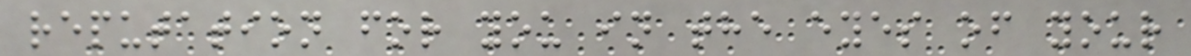reputation for you in the eyes of your
